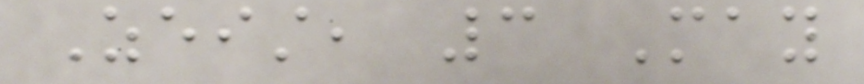Zeist, 3 May
